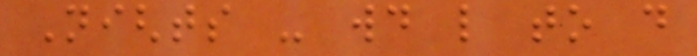Nights - would like to do
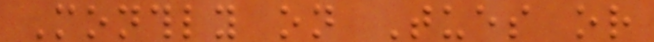Monthly on Tues or
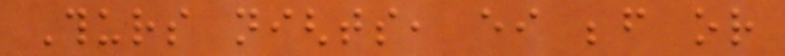Thurs nights, either before or
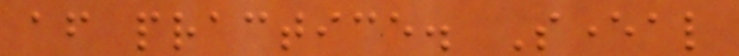after practice. Several
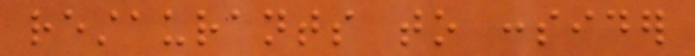restaurants to consider
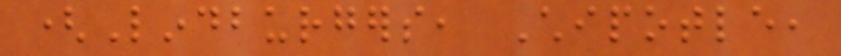(Lindburgers, Chipotle,
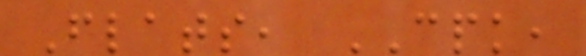Flats, CPK,
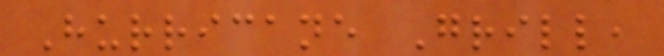Hurricane Grill,
